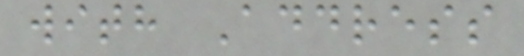with Address
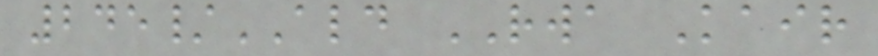245/ALD RWA Kair
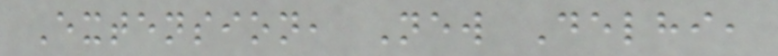Extension, New Delhi,
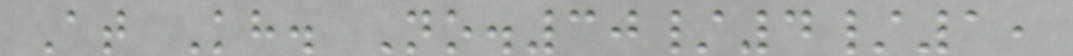At Kh. No.30/4/1,
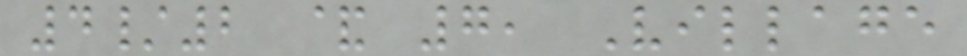4/2 & 7, Village
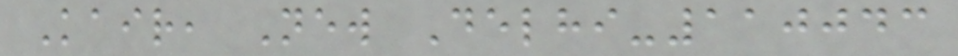Kair, New Delhi-110043
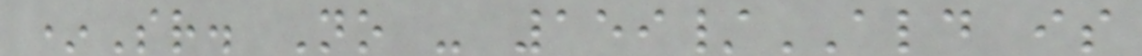*Sr. No - 159/ALD is
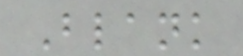Blank
